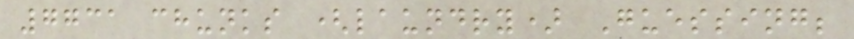7731 chunks (laundry) Guessing;
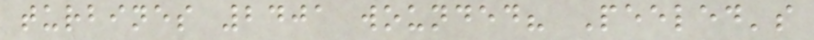turbines 2401 wounded? Peeled's
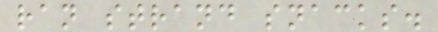ran strand snacks.
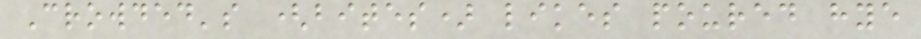Crowded's (bites) likes poured hye
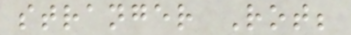stranger Rot;
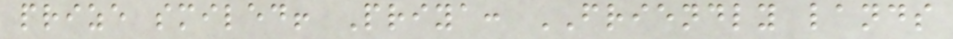prize smiled! Priya: FRIENDLY lands
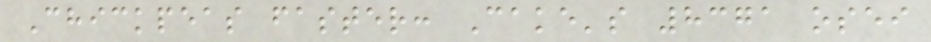Chickpeas faster: Cake's 8371 osei
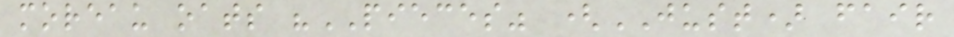moreau oats "PIECES" (JUST) fair
